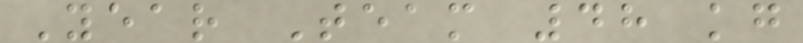Year Team 48 kg
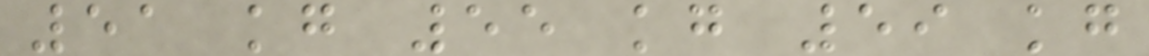51 kg 55 kg 59 kg
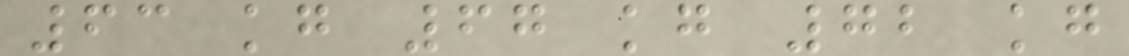63 kg 67 kg 72 kg
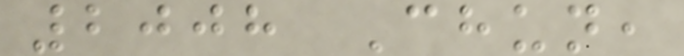2008 Chun,
